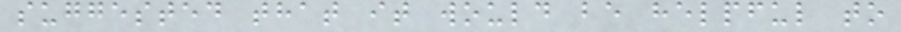suggested that it would be helpful to
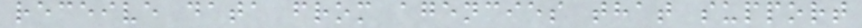receive data from agencies that support
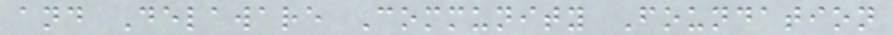and Delaware Community Foundation
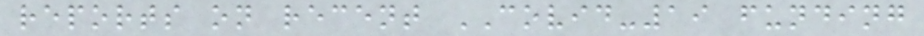reports on recent COVID-19 funding
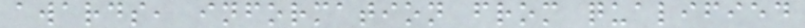awards, information from qualified
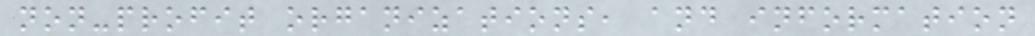non-profit organizations, and information
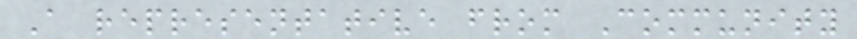A representative from Community
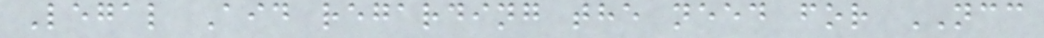Legal Aid regarding the need for NCC
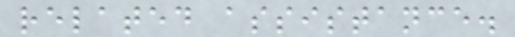related assistance.
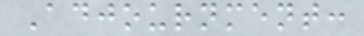Adjournment:
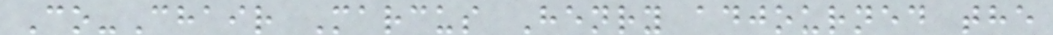Co-Chair Marcus Henry adjourned the
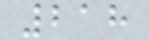218
